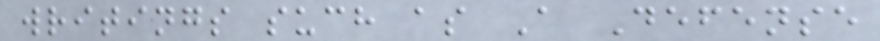writings such as A Defense
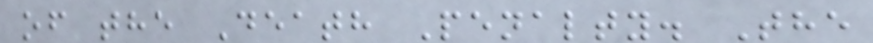of the Death Penalty. The
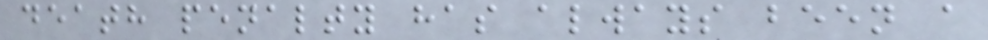death penalty has always been a
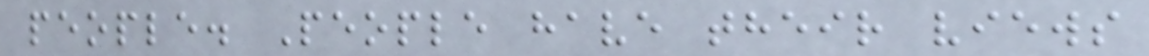people. People have their views
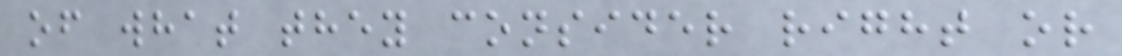of what they consider right or
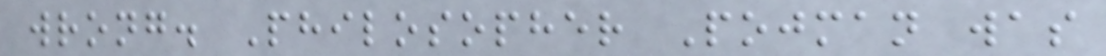wrong. Philosopher Pojman was
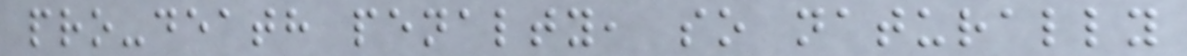pro-death penalty, so naturally
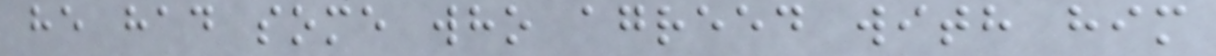he had some who agreed with him
